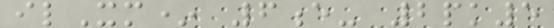ilXm* 6e- 2pk5
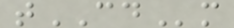tCDm
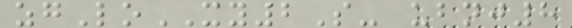zgLoXY2S- ubnj8
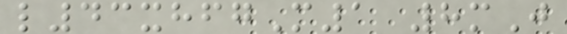l43xhfgM1 8mJ
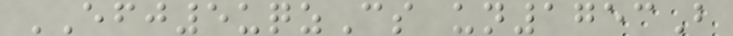EFJ5uqzCs un1753B
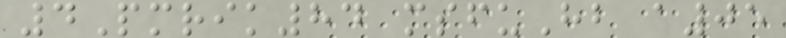4Pmrik84 msfuHb a05
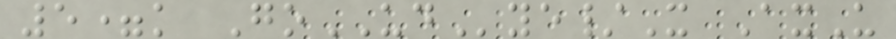5=k GoUDye/X AxU
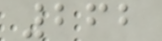262
